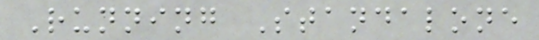Running Standalone
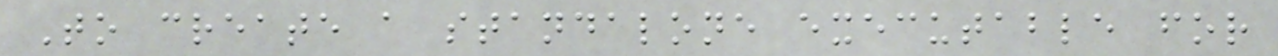To create a standalone executable for
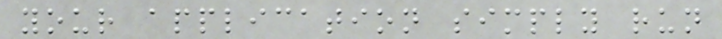your application simply run
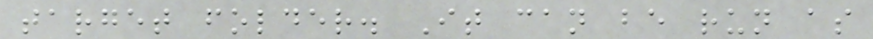target folder. It can be run as
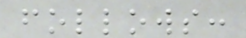follows:
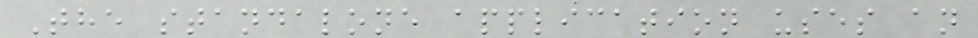The standalone application uses an
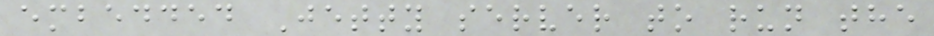embedded Jetty server to run the
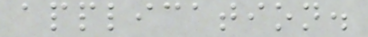application.
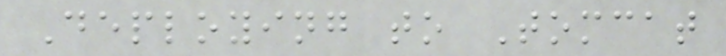Deploying to Tomcat
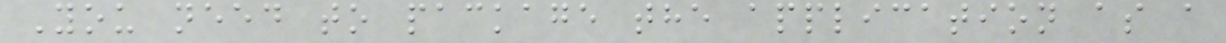You need to package the application as a
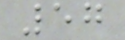57
